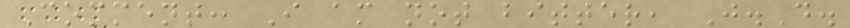Comment: I am not bitter, J.D.
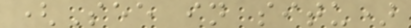(See in situ)
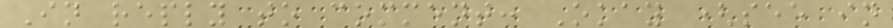In reply to comment: Okay (see in
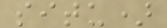situ)
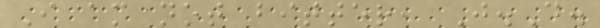I am not bitter, J.D.
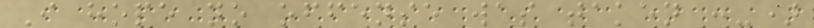I hope no offense was taken :-)
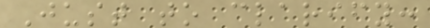Just to clarify:
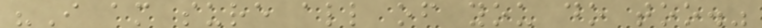"I am sure all of you do too."
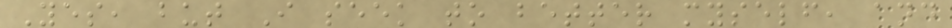Yes, but I seek to better myself, and
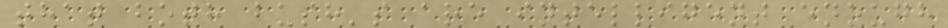that both bush's are intelligent enough
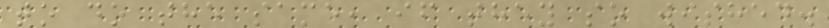to do the same, if they so wished.
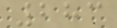283
